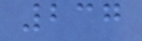237
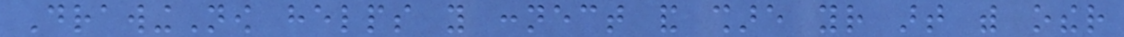DrawingNow helps you connect and share your art with other
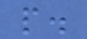people.
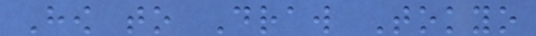How to Draw Tokyo
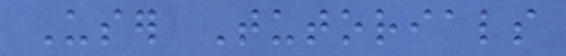User Tutorials
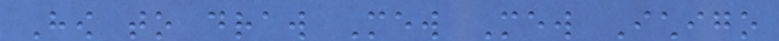How to draw Mew Mew Ichigo
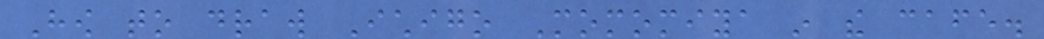How to draw Ichigo Momomiya in the cafe.
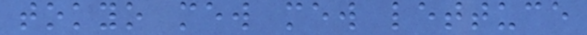tokyo mew mew lettuce
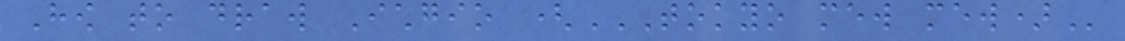How to draw Ichgio (TOKYO MEW MEW)
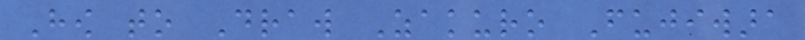How to Draw Zakuro Fujiwara
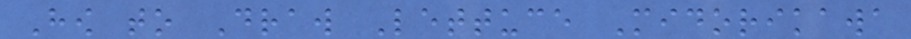How to Draw Lettuce Midorikawa
